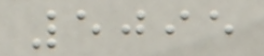5095
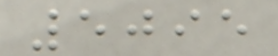5095
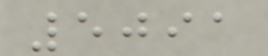5091
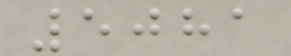5081
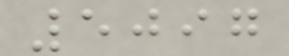5097
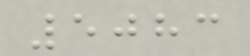5083
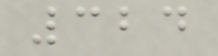324
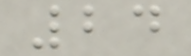24
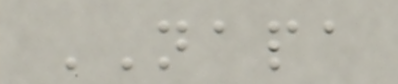NAPA
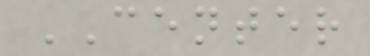CENTER
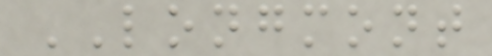LONGMONT
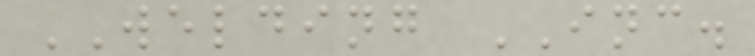WELDING INC.
